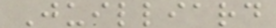Juilliard
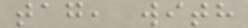tag, with
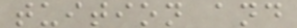tuition and
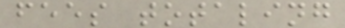fees totaling
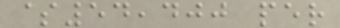$54,400 per
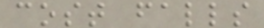cost falls
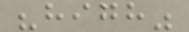"high"
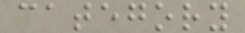category
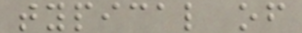typical of
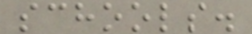schools.
